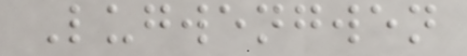Lugwengwen
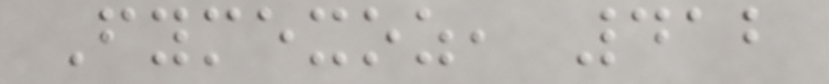Fymexoz, 412
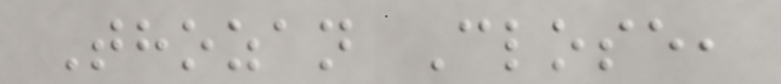Thozan Close,
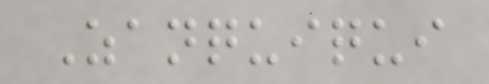Zanquiqui
